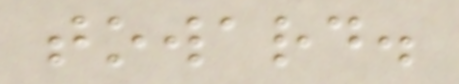toward.
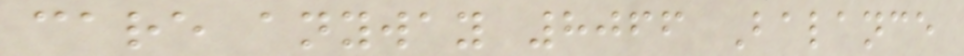care anyway 8066 Balance
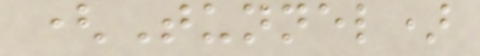(Tunnel)
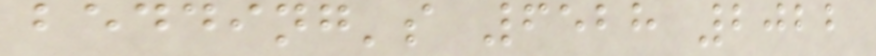bedding's 6528 2022
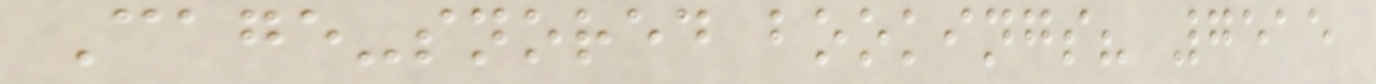Cage-snored bookings? 7515
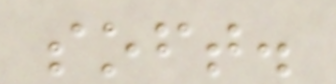soft.
